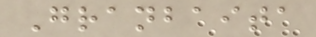Granbaita
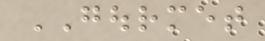GOURMET
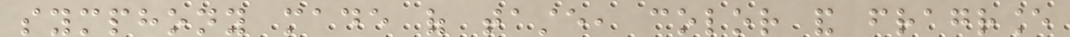symphony made of taste, color and fragrance
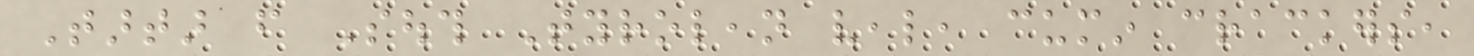Tartar from South Tyrolean veal, cumin crackers,
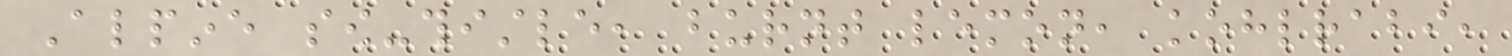Alpine sow-thistle, burnt lemon, kohlrabi,
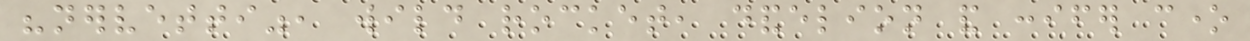"nervetti", wild rocket, dandelion and conifer cone
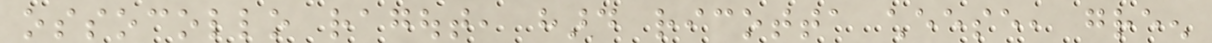ossocollo ragout, hard ricotta cheese, green
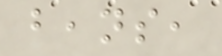beans,
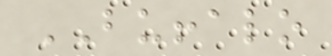BUFFALO
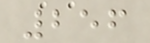256
